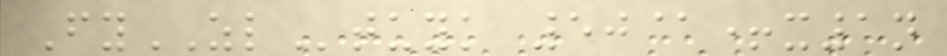FyZLtuyk 50@+x1n
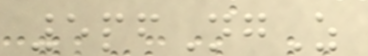5pfNgZ
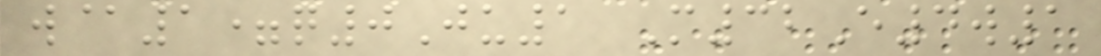w@1=q0Ju1 M32E4w1
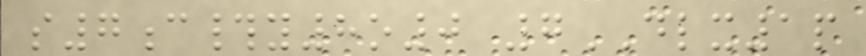s7c#y8o0 7DLX1p
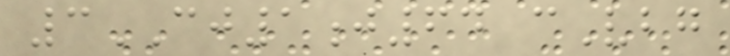3CJ1j64 cVbg
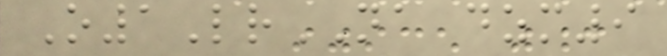O1LrNA dzm9
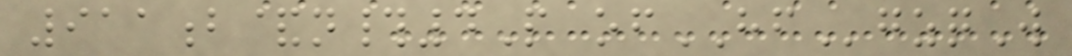911b&n#4P ofHFgzqW
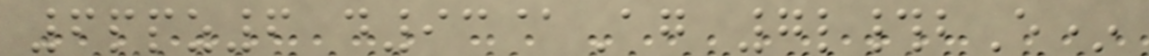6ppz6 d93@Ag 7l#bE*
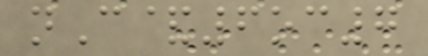nC&6oc7
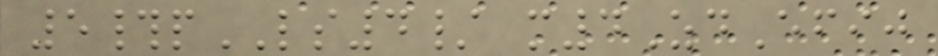5#pLS4/ m4ZdEfij
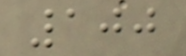100
